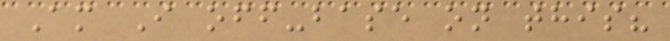Am I off-base on this?
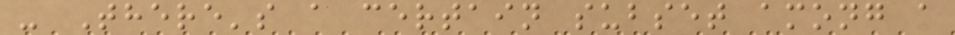- There's a certain subset among a
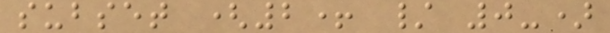subset (2+ / 0-)
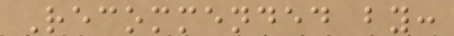Recommended by:
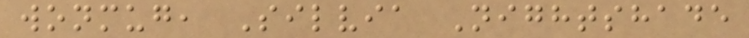wonmug, Silvia Nightshade
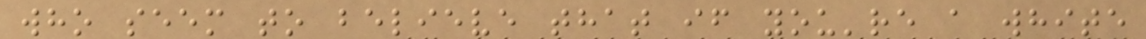who seem to believe that if you're a white
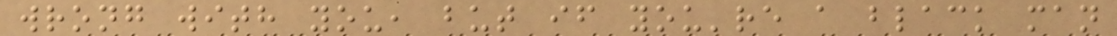wrong with you, but if you're a black man
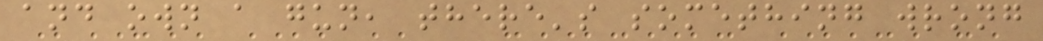and own a gun, there's something wrong
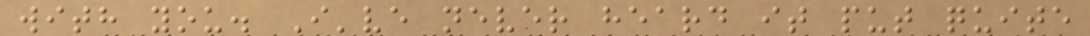with you. I've never heard it put quite
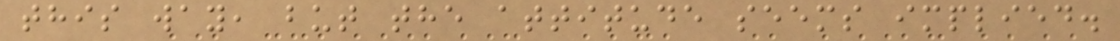this way, but the attitude seems implied.
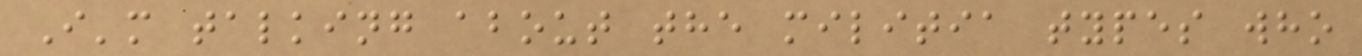I'm talking about the militia types who
